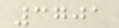3701
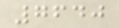7640
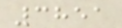3851
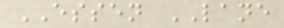ESSEN LANE
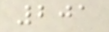201
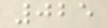025
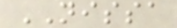NISSA
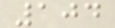104
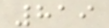819
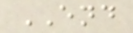END
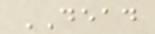DEAD
